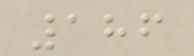186
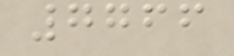7766
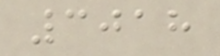3018
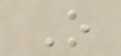O
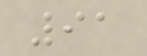91
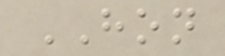HON
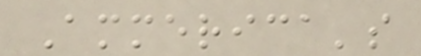Ammerica's
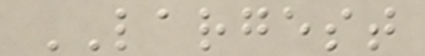LARGEST
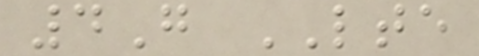4G LTE
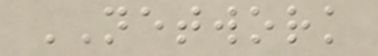NETWORK
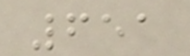651
